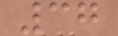37
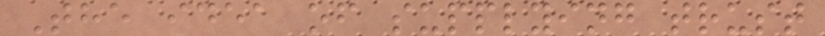The idea of supplying trust
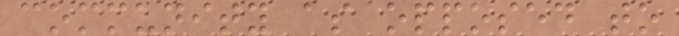community as opposed to
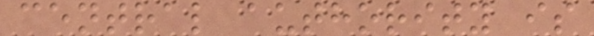central authority is
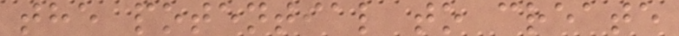the potential to create
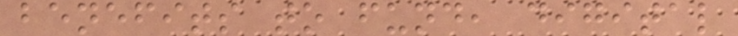benefits to fund, digital
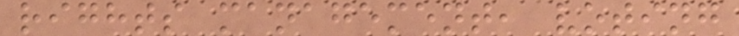rights management, voting
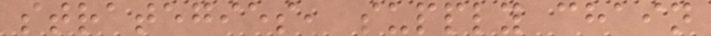strategies, supply chain
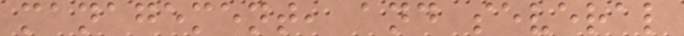management, and several
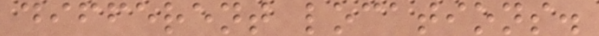different locations.
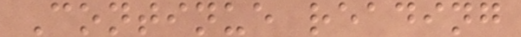Continue reading
